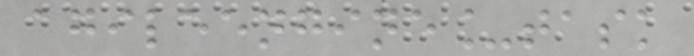agileengine_task
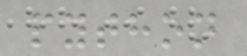python
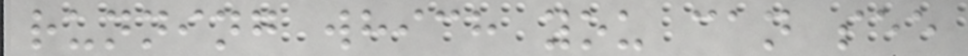running which you can see
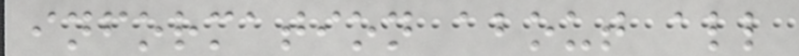information about all
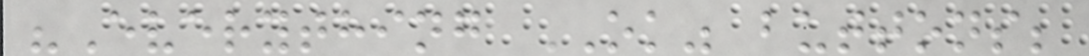"Everything OK" buttons;
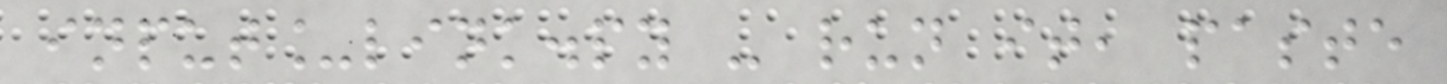input_link.py - run it, paste
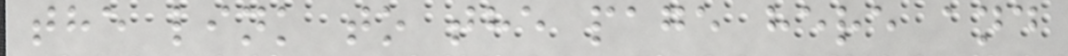the link to the page here and
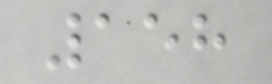158
